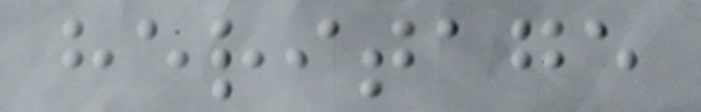heritage
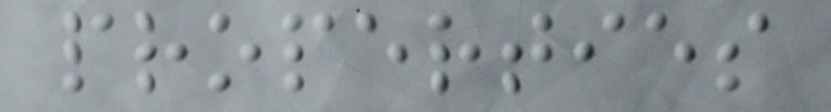properties
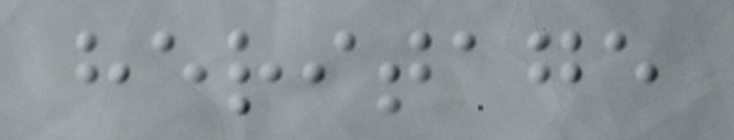heritage
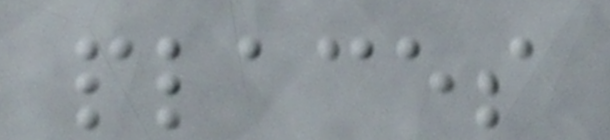places
